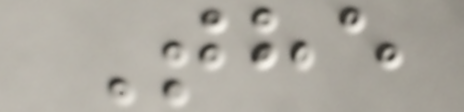The
